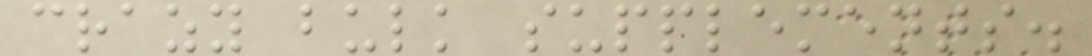crazy bulk supplements.
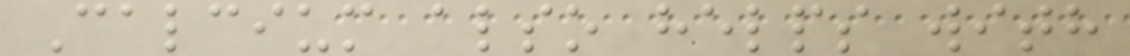Calcium also helps with
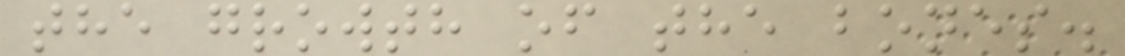the growth of the bones.
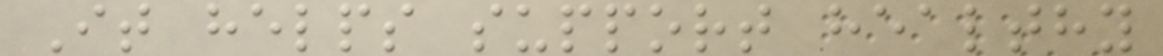It helps support healthy
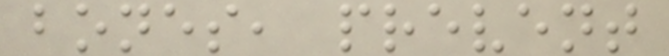bones, prevent
